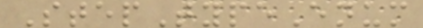StepTypeEnum
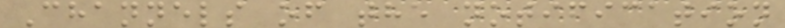Channels of the notification
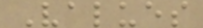Values
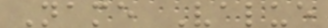Name Value
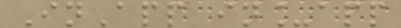InApp in_app
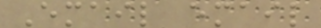Email email
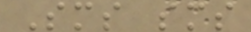Sms sms
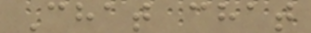Chat chat
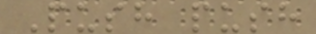Push push
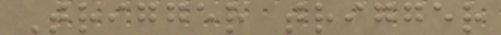Trigger trigger
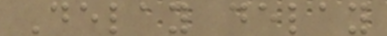Delay delay
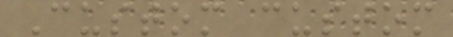Custom custom
